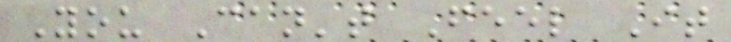You Can't Feel It
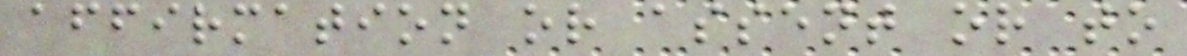affirmation or assent or to
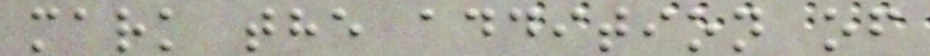mark the addition of
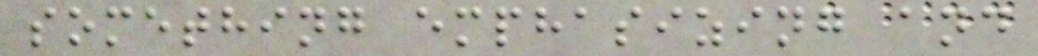something emphasizing and
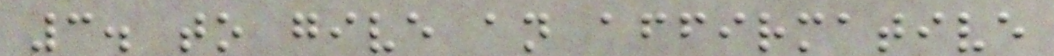3. to give an affirmative
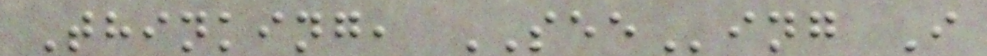Thinking, SEEing I
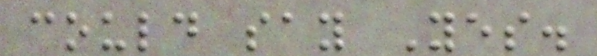could say Yes.
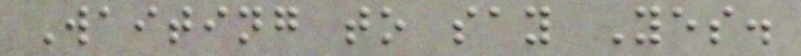Waiting to say Yes.
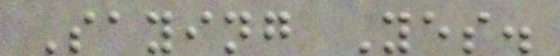Saying Yes.
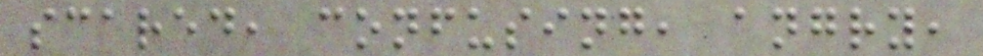scared, confusing, angry,
